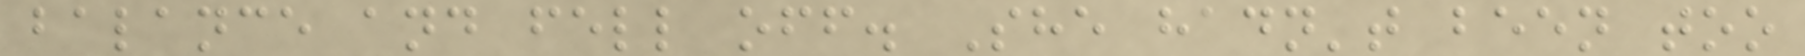balance and fell off. She hadn't been too
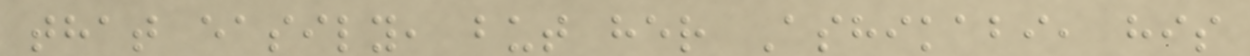that easily, but her Ashikabi, his
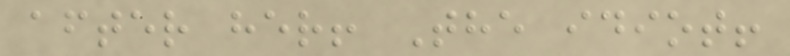after her! The idiot!
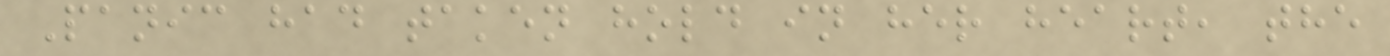Panic had taken hold in her heart, the
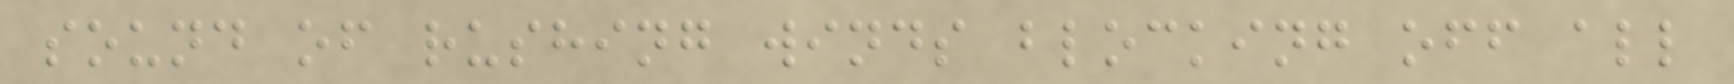sound of rushing winds blocking off all
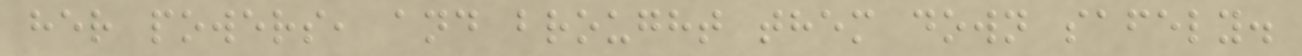her powers, and brought them down safely.
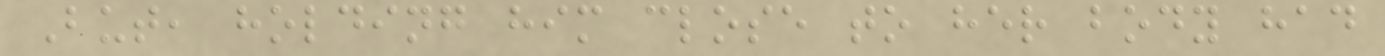But, holding him close to her body had
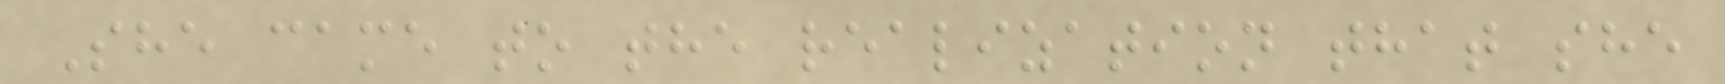She came to the realization that she
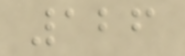126
